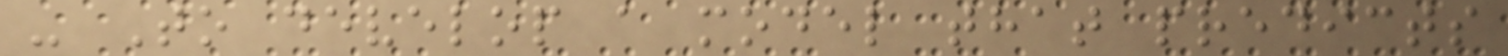- To develop a model that predicts
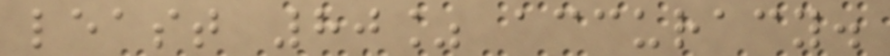least 80% accuracy.
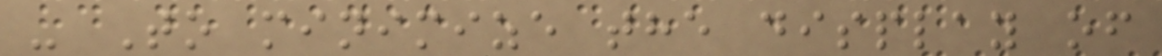- To minimize the display of
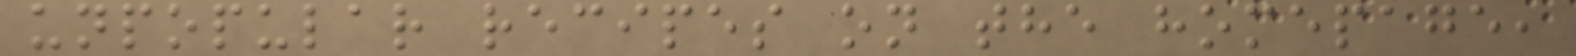unpopular recipes on the homepage,
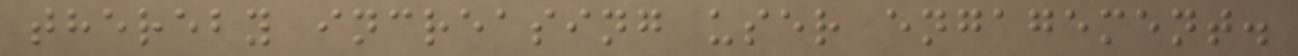thereby increasing user engagement.
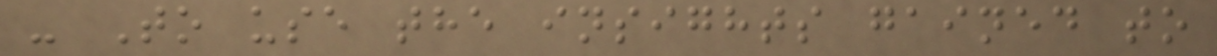- To use the insights gained to
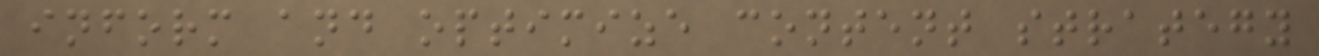inform and optimize content strategy
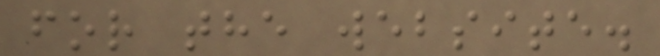for the website.
